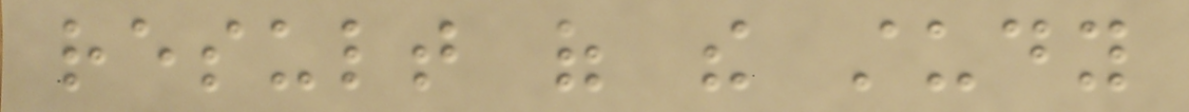result of the study
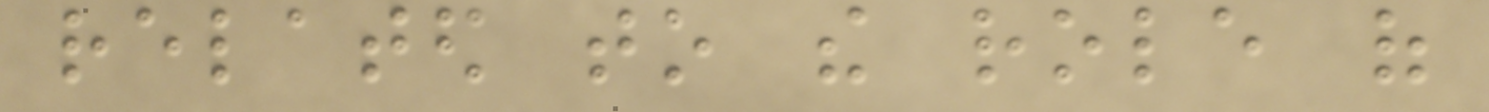related to the role of
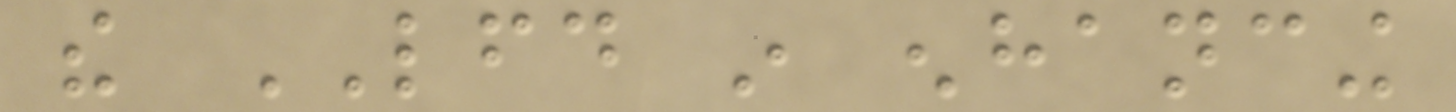the LFD in enhancing
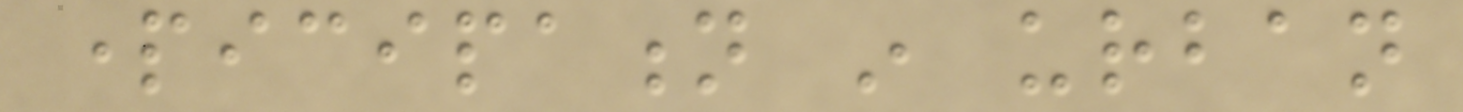participation in urban
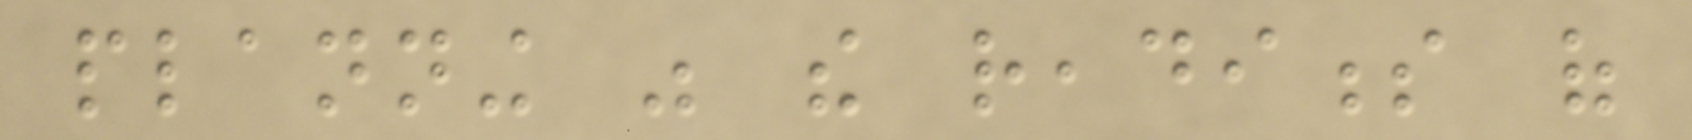planning was the readiness of
